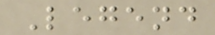Legend
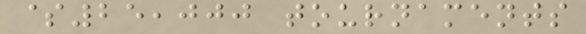$25,000 tournaments
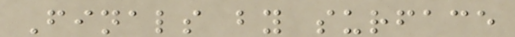Finals by surface
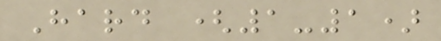Hard (1-1)
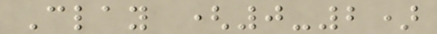Clay (0-2)
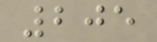205
